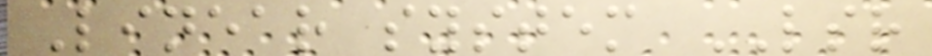Linear system LSR
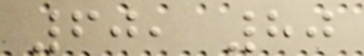60, 80
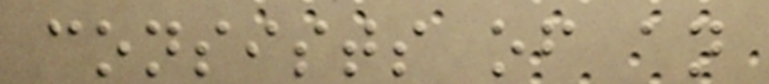consists of an
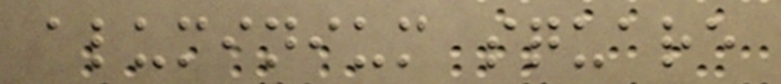aluminium square
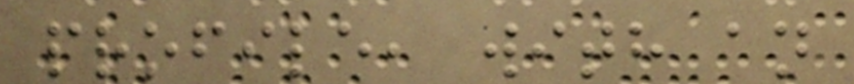profile, with an
